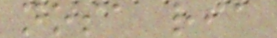nosa ria
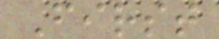First
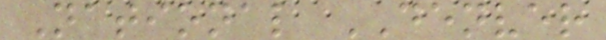National DENVER
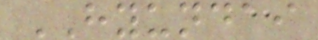HYUNDAI
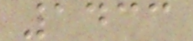1433
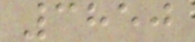3850
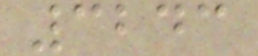3243
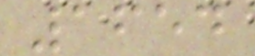1654
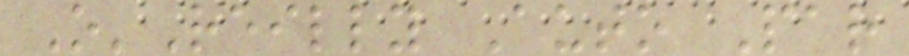O'Reilly Auto Par
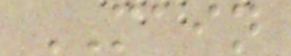MAIN
